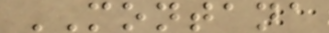MONTANA
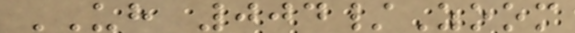UH 004/Zoom
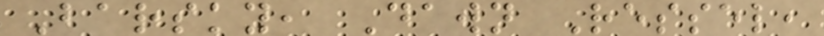Barsky, Dawn Ressel,
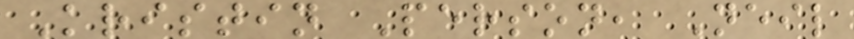Kristin Person, Neil
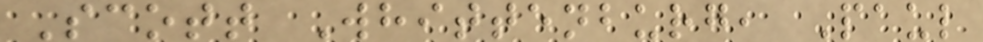Scott Whittenburg, Paul
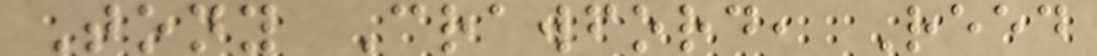Tony Crawford, Reed
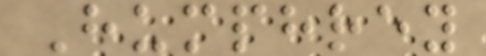Humphrey
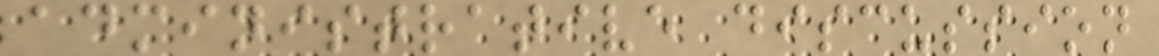administrative discussion
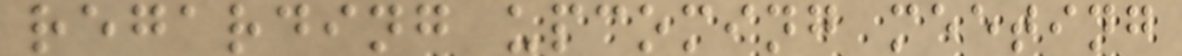regarding upcoming meeting
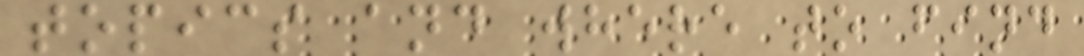topics and where to find
